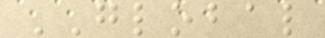GLOBAL
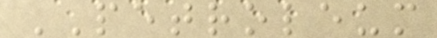PETROLEUM
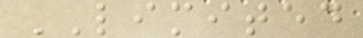LIMITED
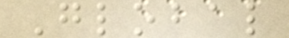Global
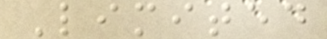Limited
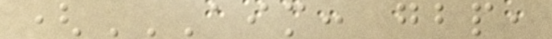(AIM: GBP,
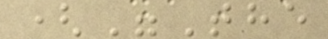("The
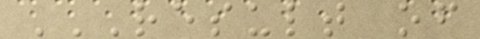RESULT OF
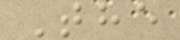The
